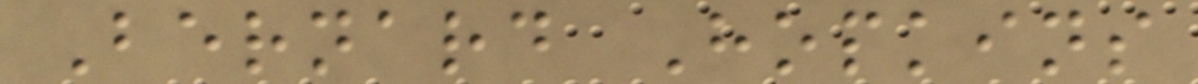Bernard Hopkins
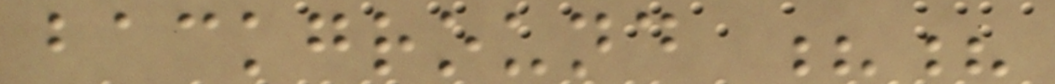background ??
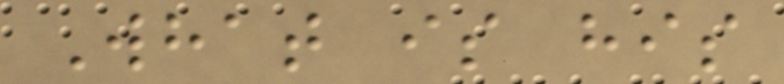What is his
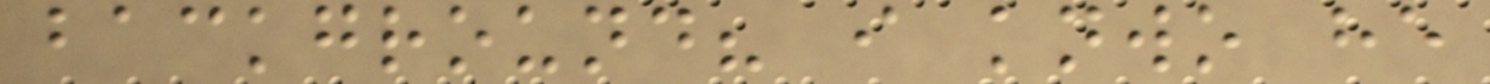background? i knwo he
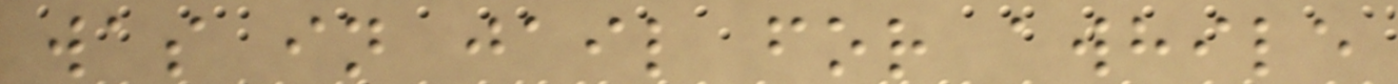was in jail for awhile
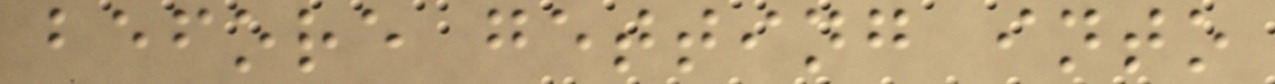before getting into
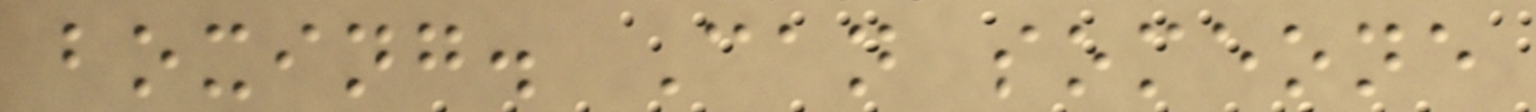boxing. Can someone
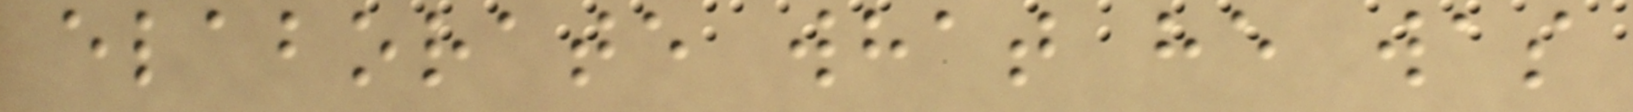elaborate what he was
